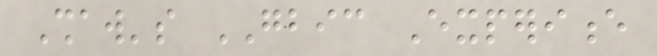Shaw's GBIC Experience
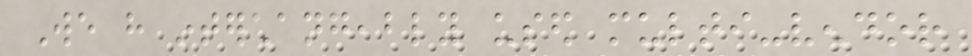We have interchangeably used multi-vendor
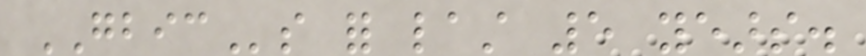GBICs for last 5 years.
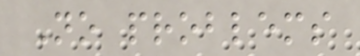No problems
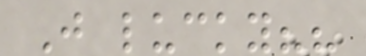Just lucky??
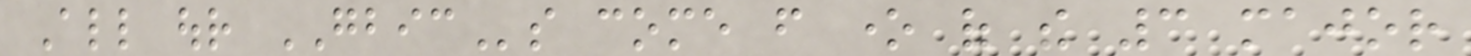All our GBICs come from one of the 3 major
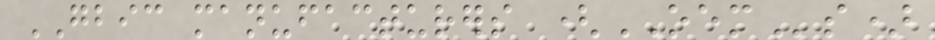GBIC manufacturers (OEMs)
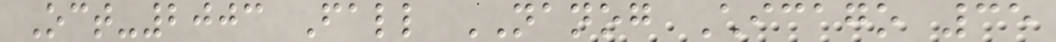Oct-2003 Fall NANOG Chicago 35
